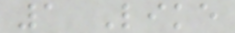1 Like
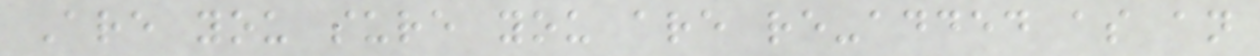Are you sure you are re-added as an
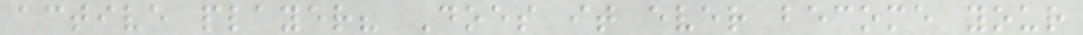active player? Does it ever become your
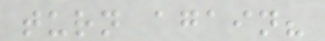turn again?
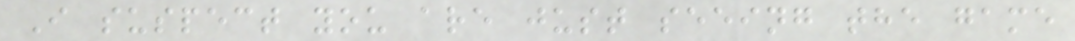I suspect you are just seeing the game
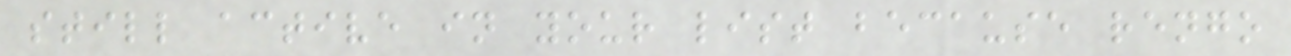still active in your list because rengo
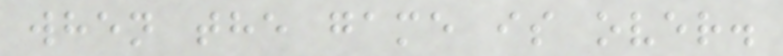when the game is over.
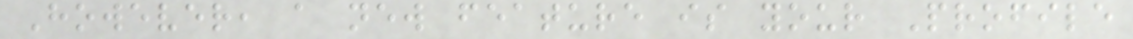However, a new feature is your Profile
